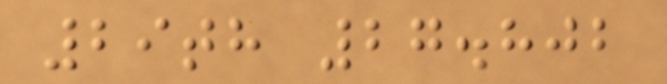29th 27.802
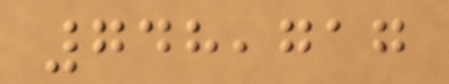748,717
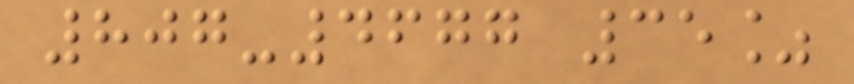807-4677 35%
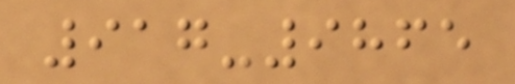917-9865
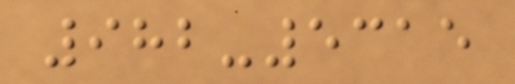982-5315
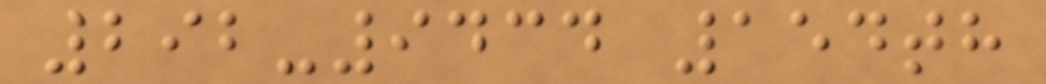292-9434 154th
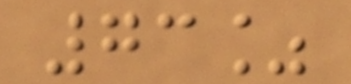73%
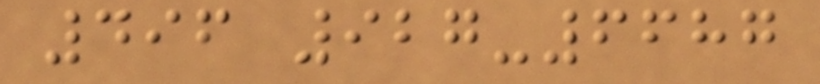496 927-6687
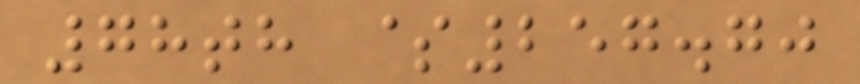78th $257.70
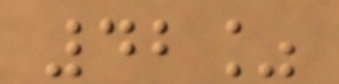42%
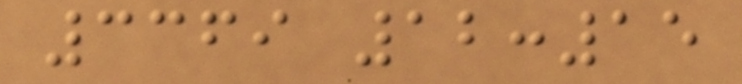3369 12:15
